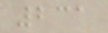231
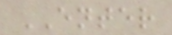ENTER
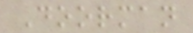Doorman
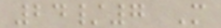24/7 M
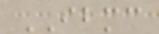IBMC
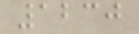1230
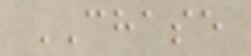CHASE
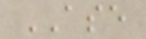ASE
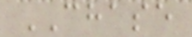CHASE
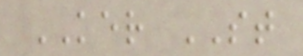KER ST
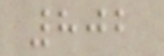802
